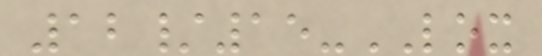12/15-LOX
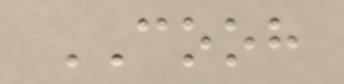COOH
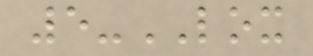5-LOX
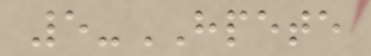5-HPETE
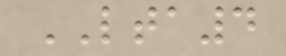LTA4
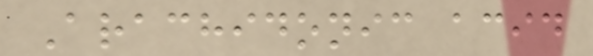Arachidonic acid
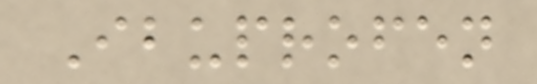Ibuprofen
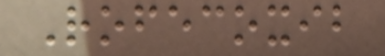Rofecoxib
